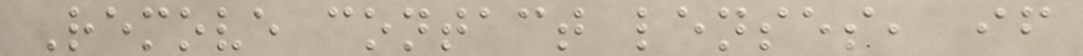Remove contact lenses, if
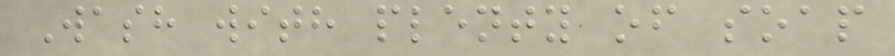Wash with plenty of soap
